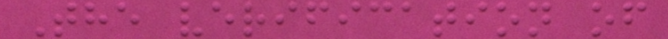The verification of
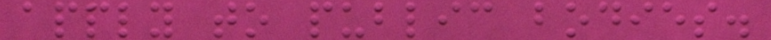apply to public bodies.
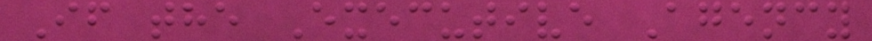If the Executive Agency
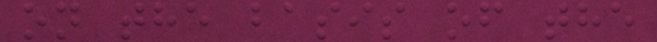on the basis of the
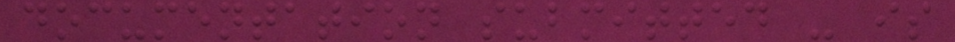documentation submitted - is
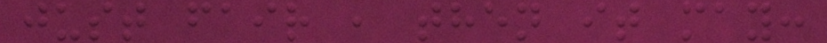just fair , then it may:
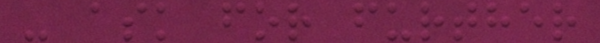- ask for further
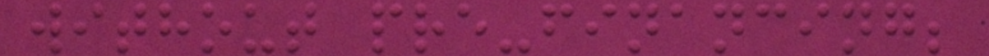without pre-financing;
